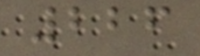226
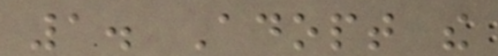1. Adopt the
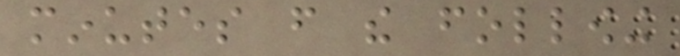minutes from the following
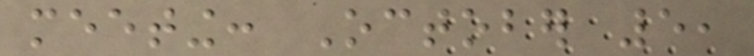meeting: October 5,
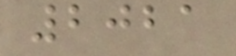2021
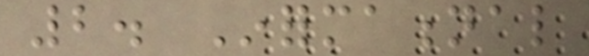2. Informational
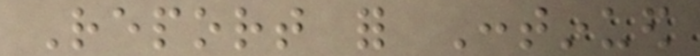Report for Continued
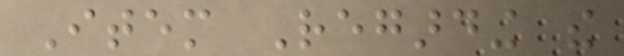Item Regarding the
